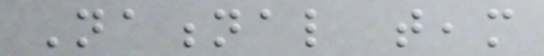National team
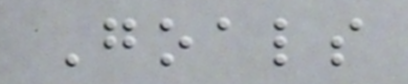Goals
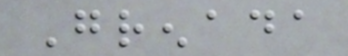Grenada
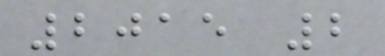2015 2
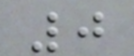0
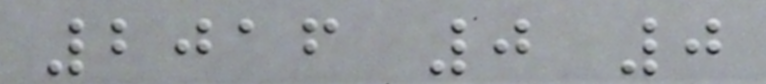2016 0 0
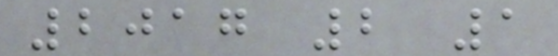2017 2 1
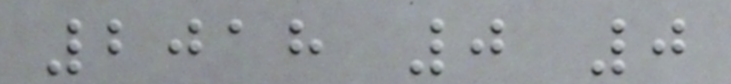2018 0 0
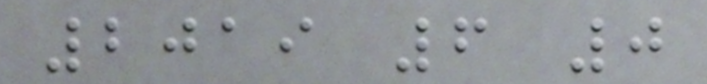2019 6 0
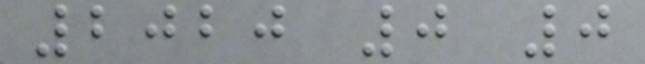2020 0 0
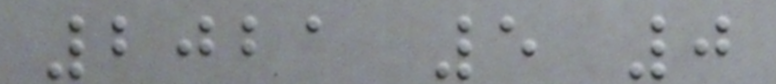2021 5 0
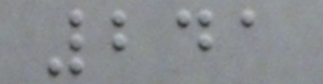241
